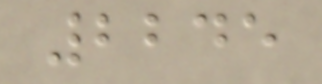2245
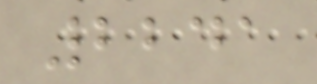2241
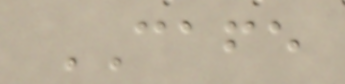CAFE
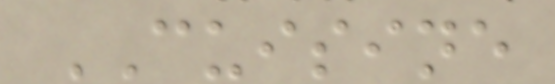CUISINE
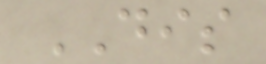DIS
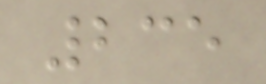235
